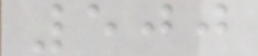500
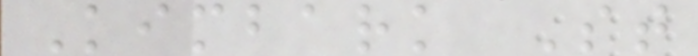Kimbark St
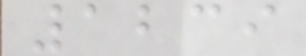1239
